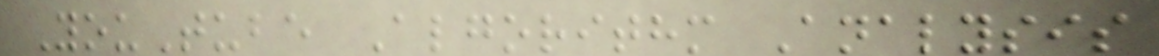YouTube Algorithm Analysis
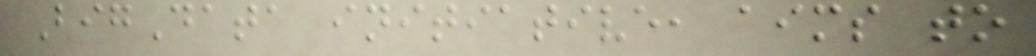BigData initiative, aims to
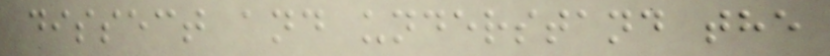dissect and understand the
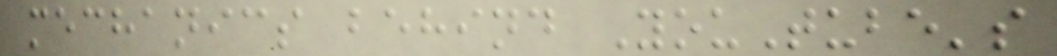mechanics behind YouTube's
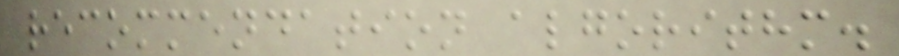recommendation algorithm.
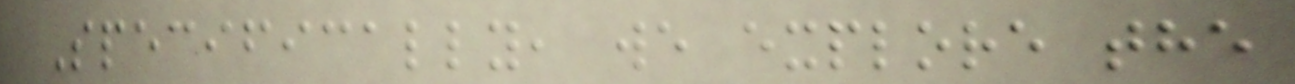Specifically, we explore the
